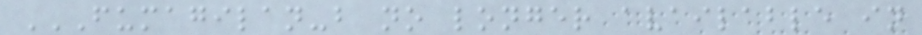FUMAGILAN-B NO LONGER AVAILABLE IN
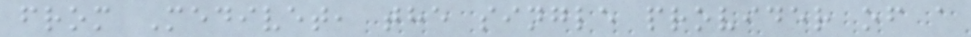from Medivet, the single provider of a
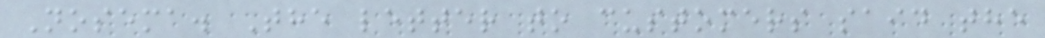Nosema. The letter to customers said the
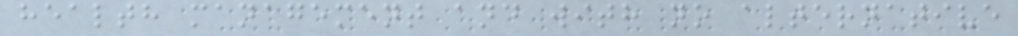health management and with no alternative
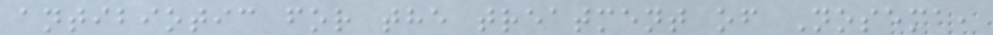antibiotic for the treatment of Nosema,
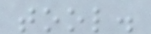tool.
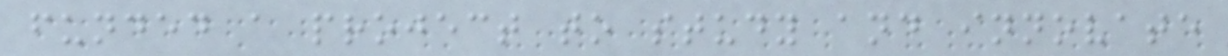funded a project to study and innovate
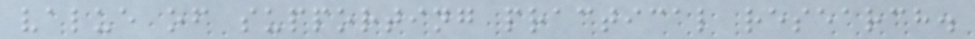value of supporting practical research.
